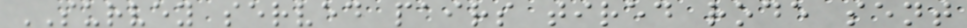SURVEY served pairs tired rode sent
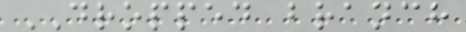DROPPED branch
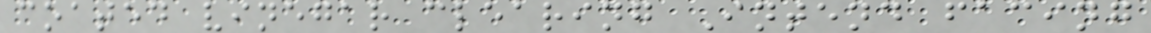coated vinegar clearing Intend facing
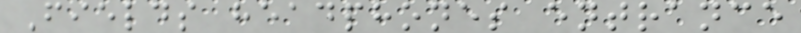Fields headphones entrance
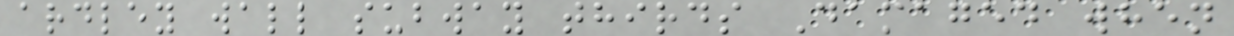ardley wall subway thirds Damaged when
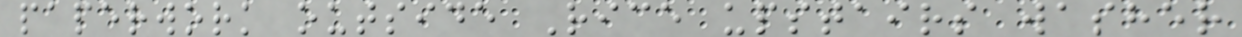paperwork outside Rice upstairs washer
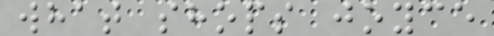what shops joyce
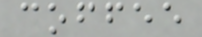coffee
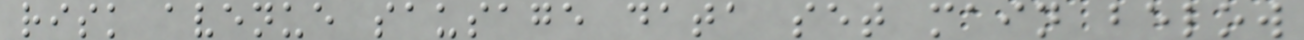risk avenue sausage data set main below
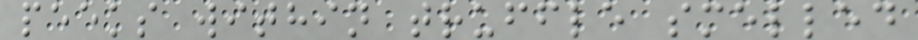peeks within truffle smelled
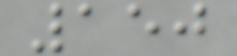150
